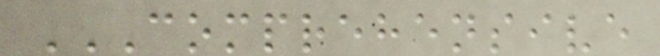COMPREHENSIVE
